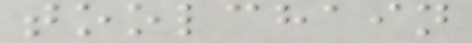toolchain
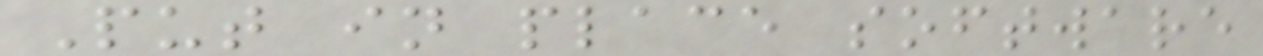Put in place software
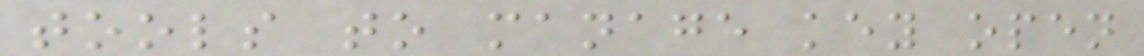tools to manage key open
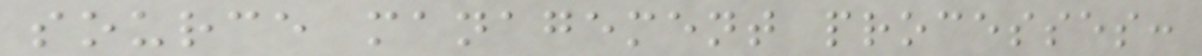source management processes:
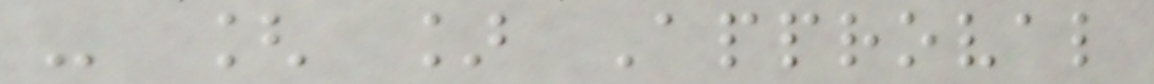- [ ] Approval
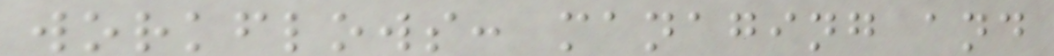workflows: managing and
